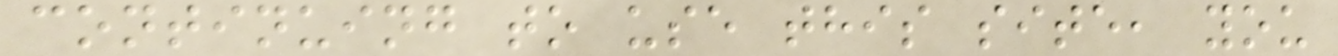continuing to use this site, you
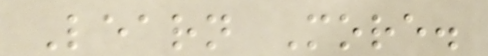Learn More.
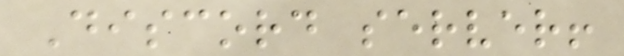Discord server!
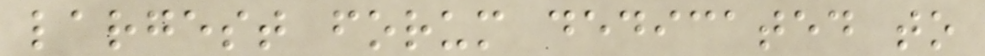largest forum dedicated to
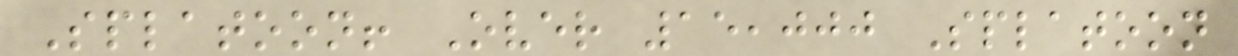Splatoon! Over 15,000 Splatoon
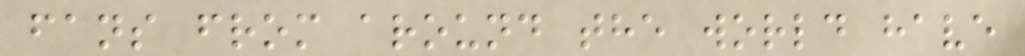fans from around the world have
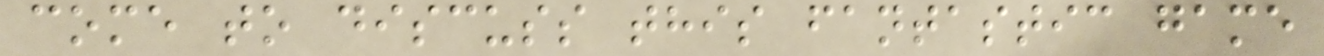come to discuss this fantastic game
